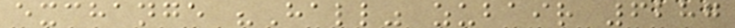exchange "Hall" zubair 6287
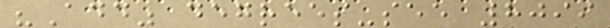"Add" degrees-see 8099
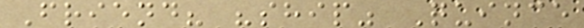Friend? "ship" Quince
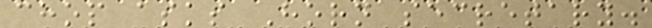chop asks Horn secretary.
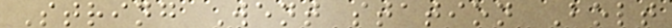String Went station Bolt
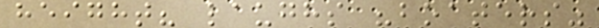height? laughs "boaters"
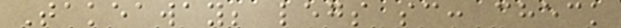Takeaway; legs sc: check
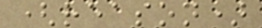(reason)
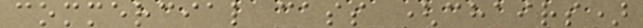commercial cass (chairs)
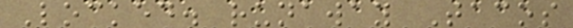Locked. runaway Tacos
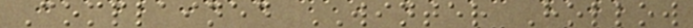Complained WINTER Hollow
